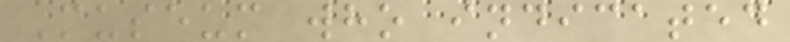Museum who indicated
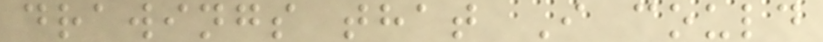drawings that I could
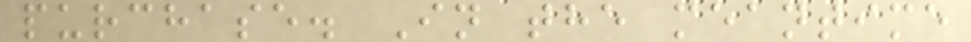purchase. In the meantime
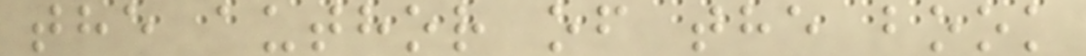the author of the book
